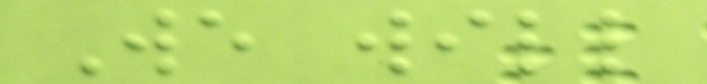We will
